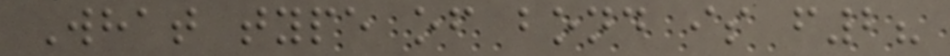What type of bond is f2?
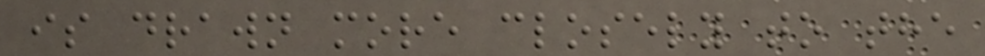is drawn more closely to the
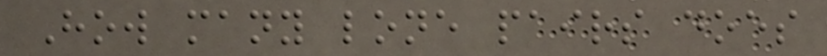How many lone pairs does
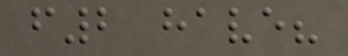f2 have?
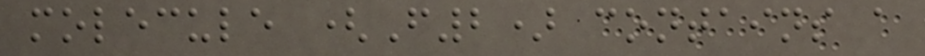molecule (F2) contains a
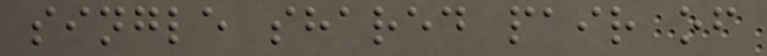single shared pair of
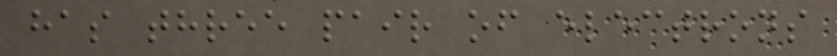has three pair of electrons
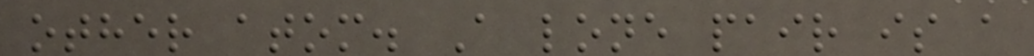other atom. A lone pair is a
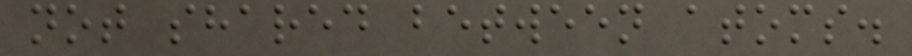not shared between atoms.
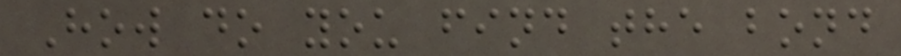How do you find the bond
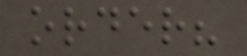order?
